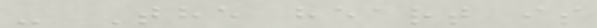- The heart is
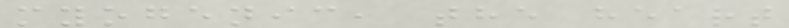myogenic, the heart
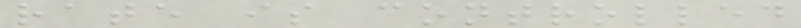rate is controlled
